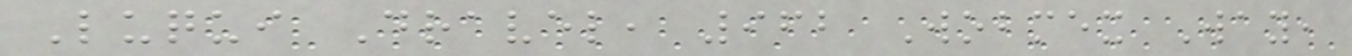Luqui Dravel, 962 Wobmex Way,
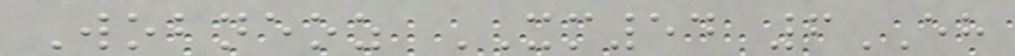Wobneoz XM54 6EH
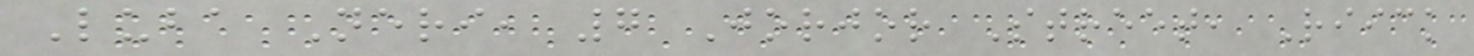Luba Neri, 7 Jorjor Street, Riick
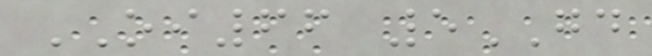OI66 5GD
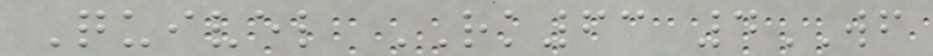Quivel RK63 4WF
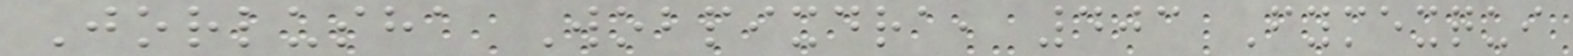Jorlusha Wobpixdra, 403 Fymexqui
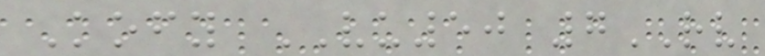Kofy VU50 7RV
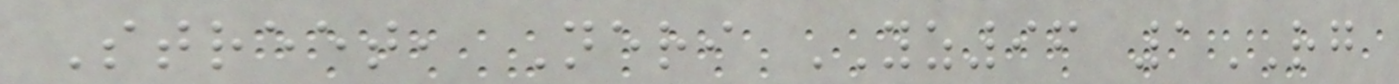Street, Neri YZ96 1RG
